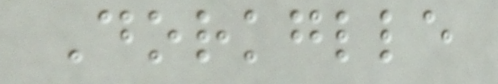Dorkglle
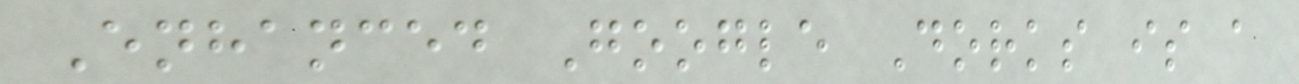Enhanced Google Dorks is a
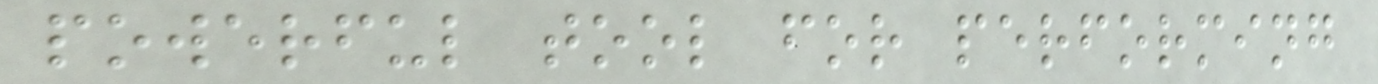powerful tool for performing
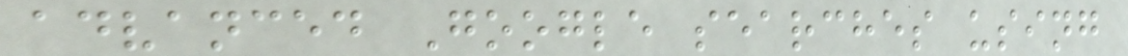advanced Google searches using
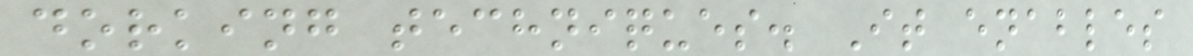dorking techniques. It enables
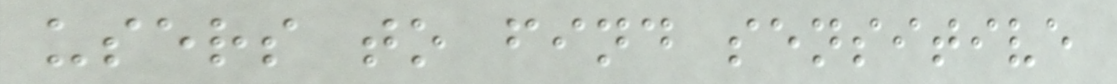users to find sensitive
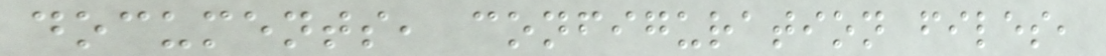documents, configuration files,
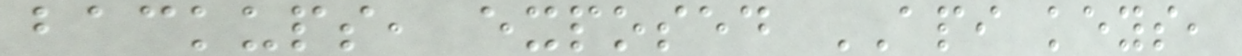backups, exposed API keys,
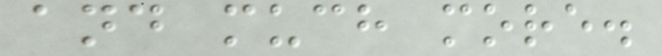and much more.
